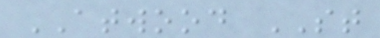ATWOOD ST
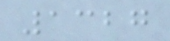1327
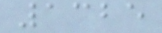1325
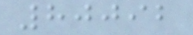80092
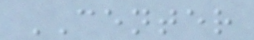CENTER
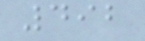492
